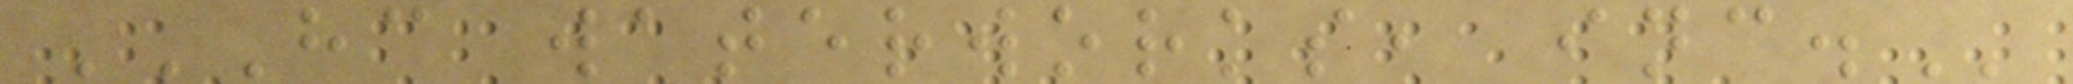HC WATERWORKS, INC.
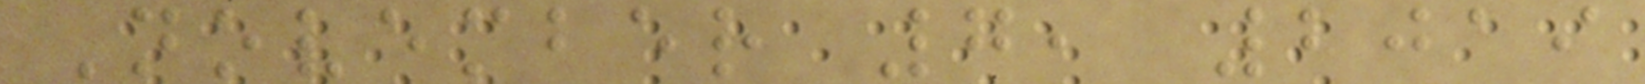November 7, 2019
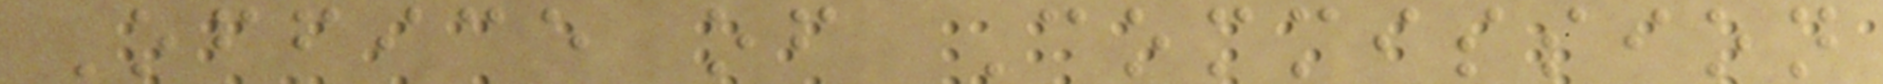Office of Commission
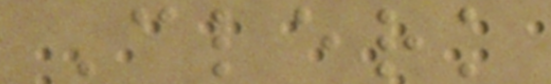Clerk
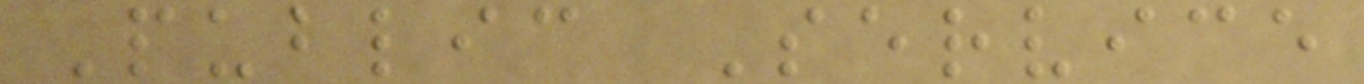Public Service
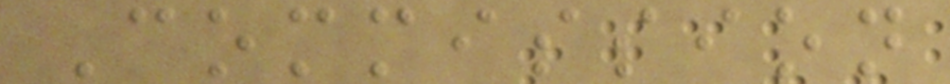Commission
